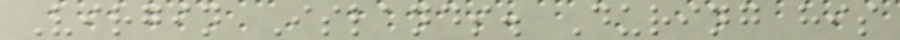Virgin Islands. During his
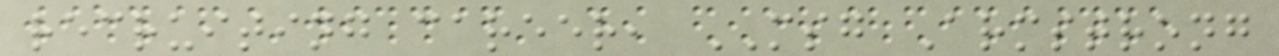recruiting career, MSG Armstrong
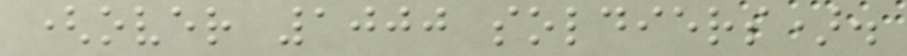(over 1000 soldiers).
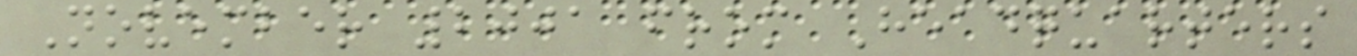November 2001 from Headquarters
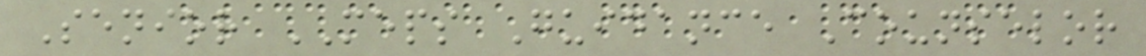Senior MEPS Guidance Counselor
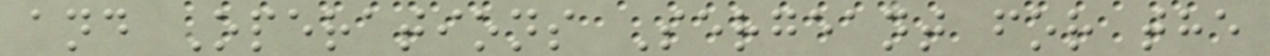and Operations Sergeant for the
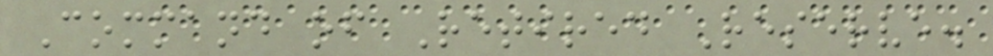Command of Retired Reserve.
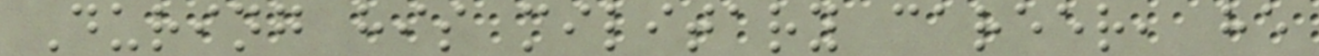During his military career, he
